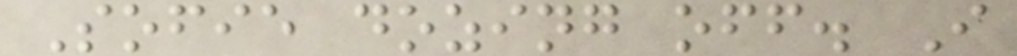Sofie dozing off. I
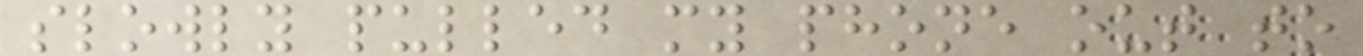slowly pulled my phone out to
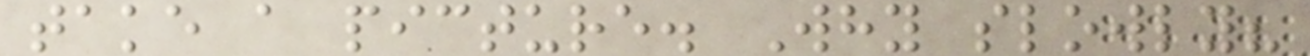take a picture. Why slowly?
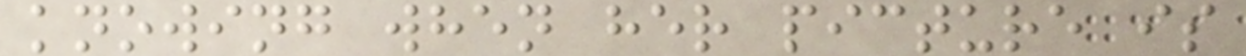knowing when her picture is
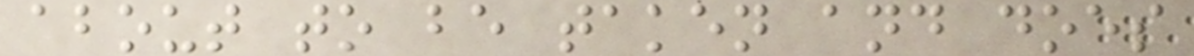about to be taken and does
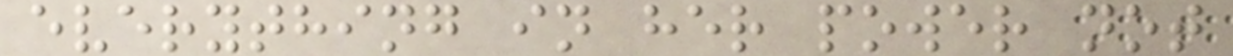everything in her power not
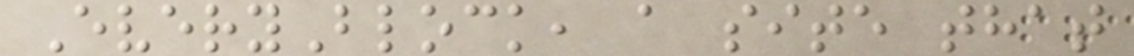EveryBlock, a site that
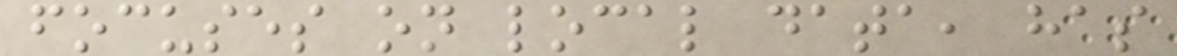focuses on local data, has
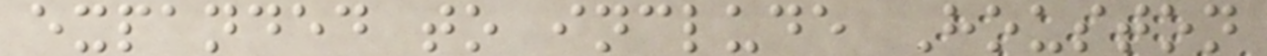expanded to include Houston
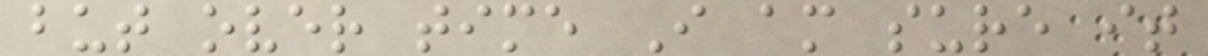but over time I am sure it
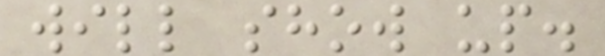will show up.
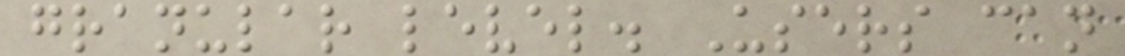granular level. Users can
